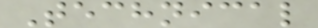Technical
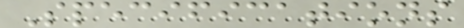Specifications
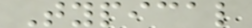Typical
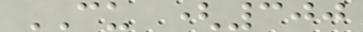CU (300
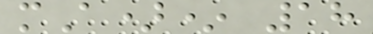mA)* 18
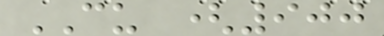CU (900
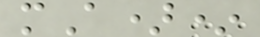mA)*
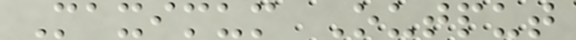Maximum Output
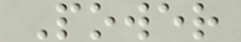Power
